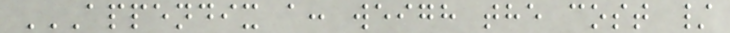APPENDIX A: WEIGH THE COST /
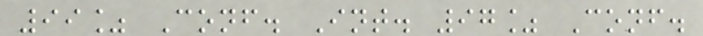99% Conf. Int. 97% Conf.
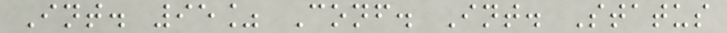Int. 95% Conf. Int. Status
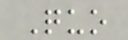Quo
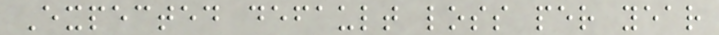Expected default loss per year
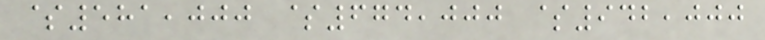$581,000 $674,000 $942,000
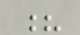?
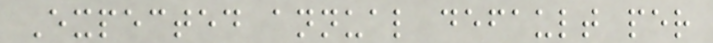Expected annual default per
